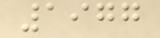1977
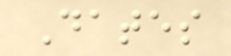Dates
